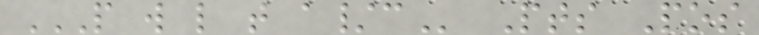P W L T A/C Pts Pos
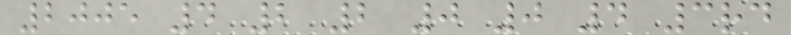2005 4 2 2 0 0 4 3rd
